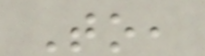To,
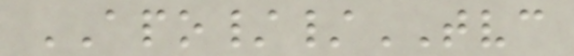APO//TVC
